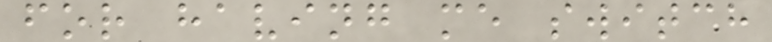for having me switch
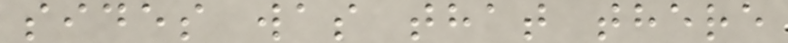sides was that there
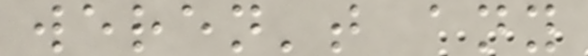weren't any
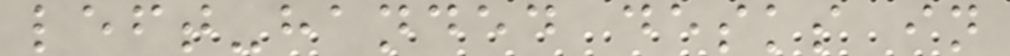left-handed desks in
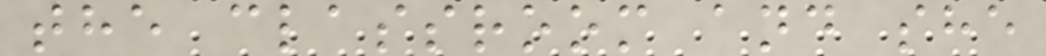the classroom and she
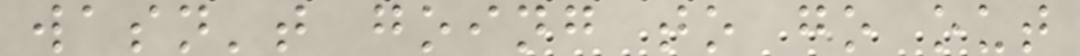wasn't going to go out
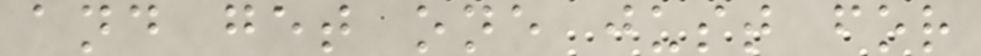and get one just for
